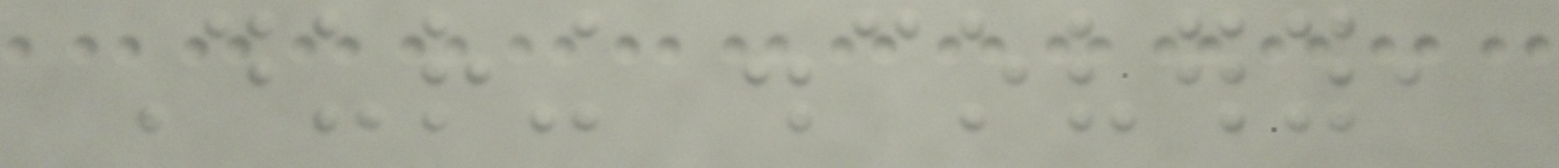During discovery,
